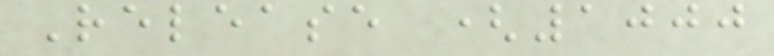Release (1000
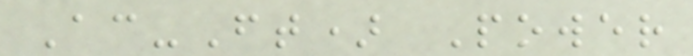Ac-Ft) Power
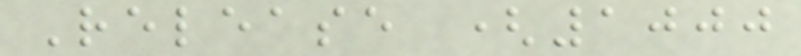Release (1000
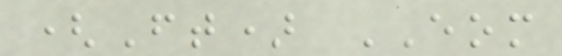(Ft) EOM
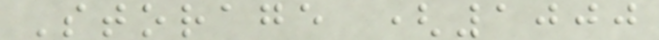Storage (1000
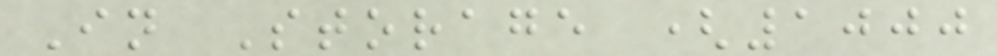In Storage (1000
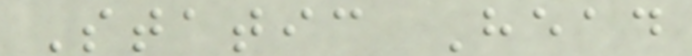Static Head
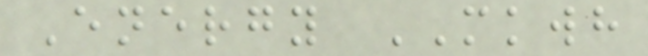Energy MKWH
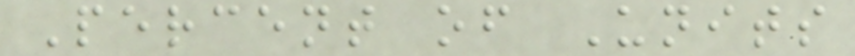Percent of Units
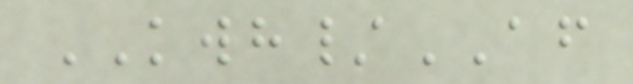KWH/AF
